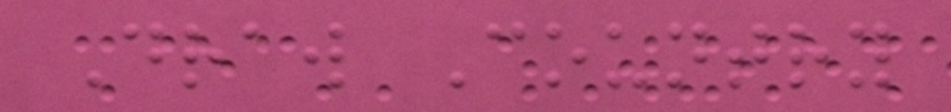Draw Country
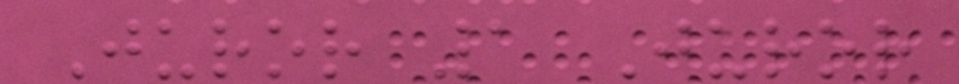Juror 1 Juror
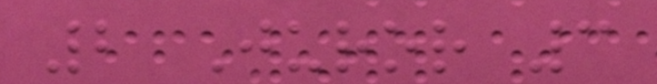2 Juror 3
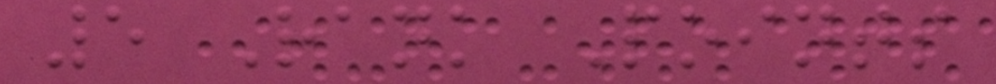5 Rank Points
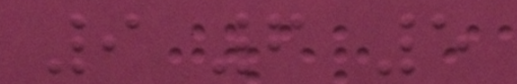9 6 5
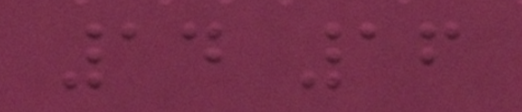14 16
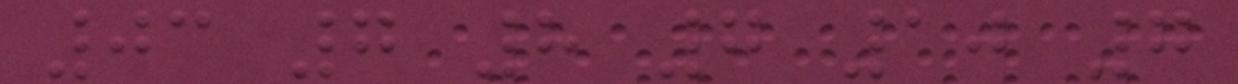03 7 8 7 10 7
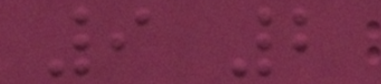9 2
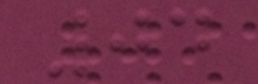04
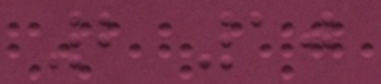2 10
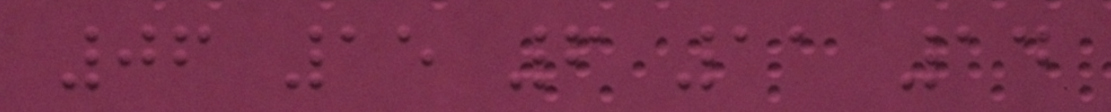06 15 6 11 14
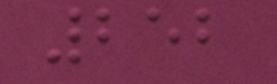252
